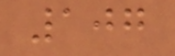107
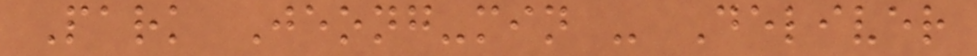Park Jeong-min - Deliver
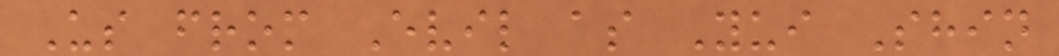Us from Evil as Yui Shin
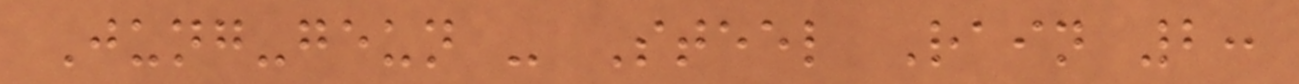Jung-geun - Steel Rain 2:
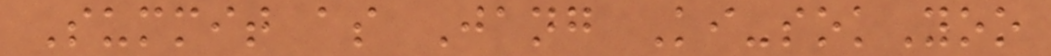Summit as Jang Ki-sokYoo
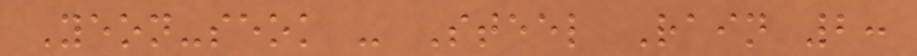Yeon-seok - Steel Rain 2:
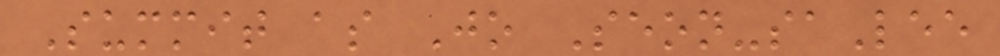Summit as Jo Seon-saLee
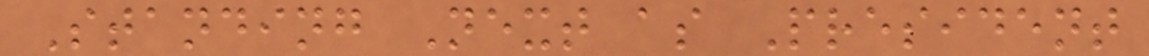Standing Next as President
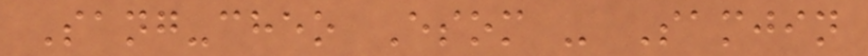Sang-cheo Esom - Samjin
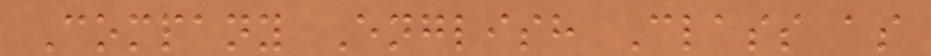Company English Class as
